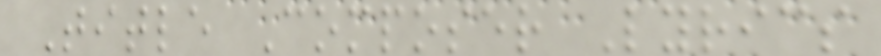Title Composer Lyrics
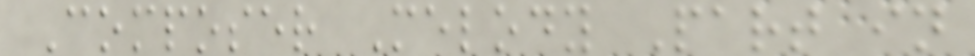Composer Melody Part in
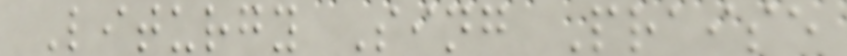Liturgy Sing Praise
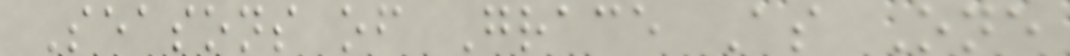Seasons of Grace As One
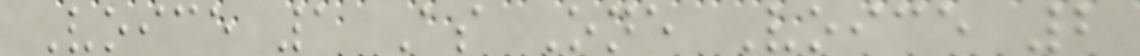Voice 1 As One Voice 2
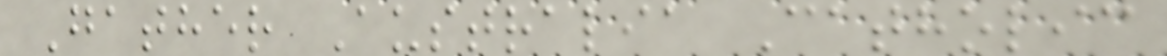Gather Australia Catholic
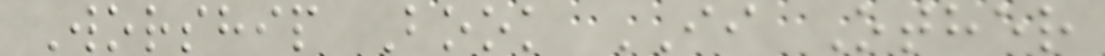Worship Book II Other
